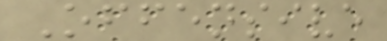Offensive
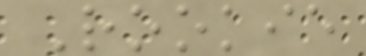Rookie
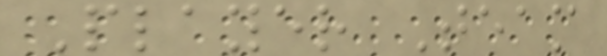Player Team
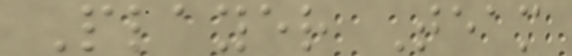Player Team
